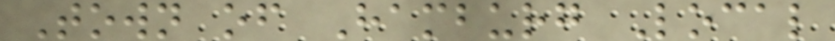Town of Hamburg Local
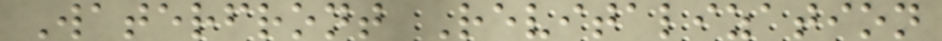Waterfront Revitalization
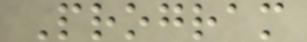Program
